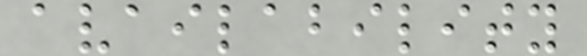availability
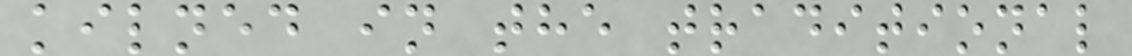kilned in the traditional
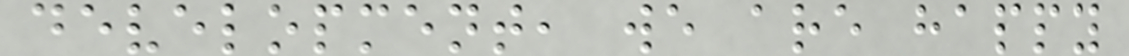development, we are happy
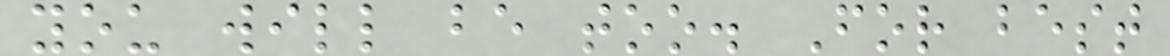you will be too. For best
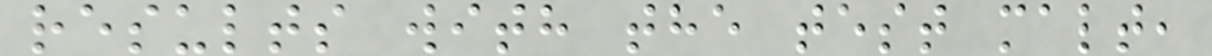results with the test malt,
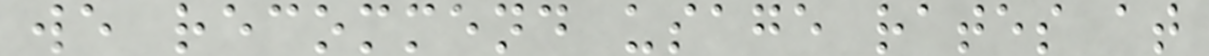we recommend usage rates at
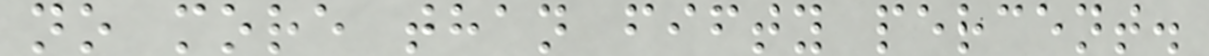no more than fifty percent.
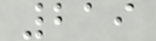219
